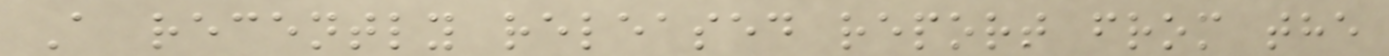A recently released report from the
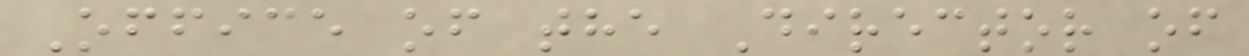Office of the Director of
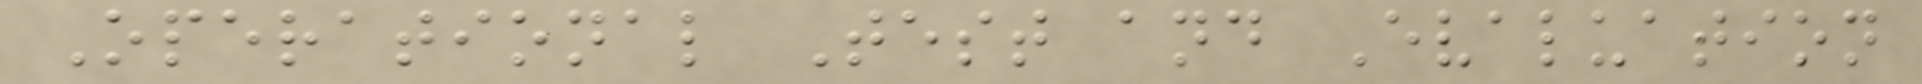Operational Test and Evaluation
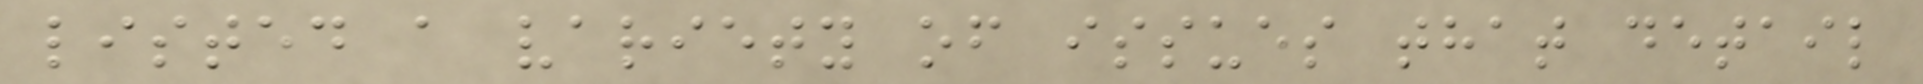listed a variety of issues that detail
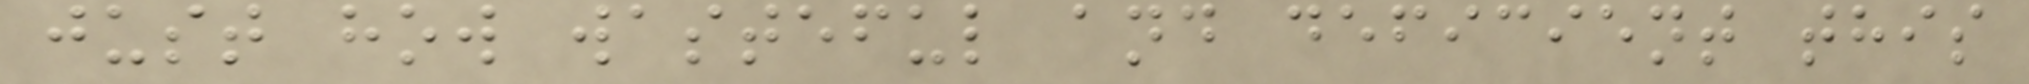just how wasteful and deficient this
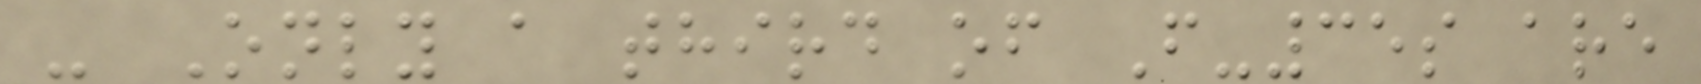- Only a third of F-35s are
